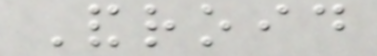Android
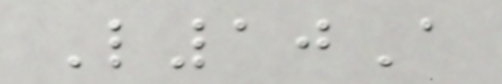L10A
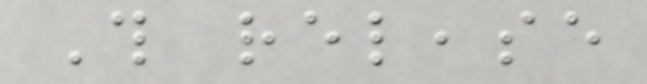This release
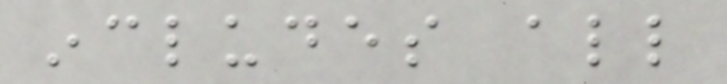includes all
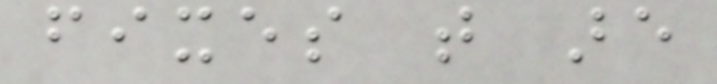fixes that are
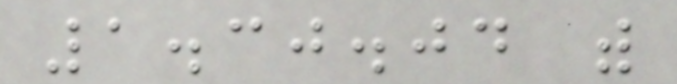1.30.04 with
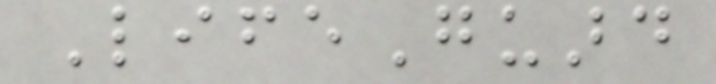LifeGuard
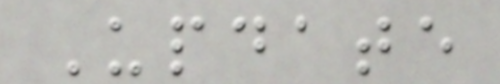Update
